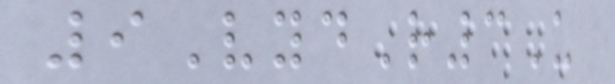9VydR3U
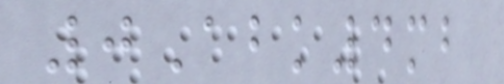0Abk4mb
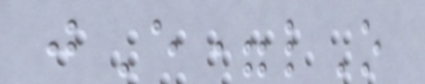jE=lO
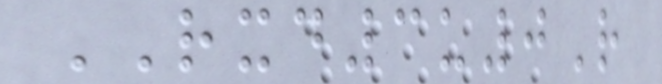RXD3u0R
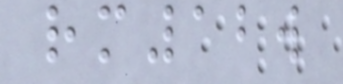rm12w
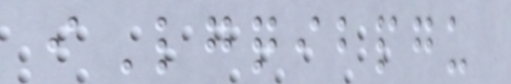iLgqibpgu
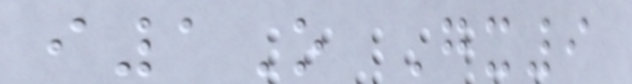i1O Gx9
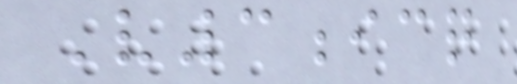V3icq
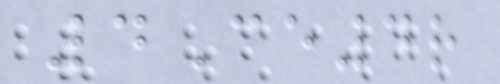4Ce4r
